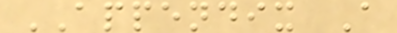APPENDIX A
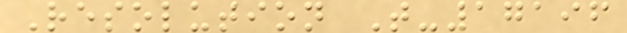Resolution T-17196
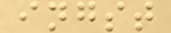ingst
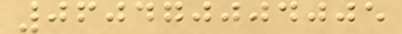060470004005
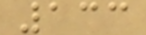133
